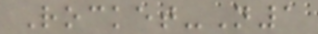Rocket-N1
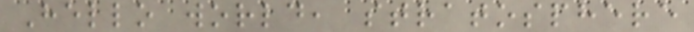Hello world, stratosphere
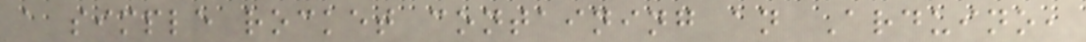a simple rocket containing an Arduino,
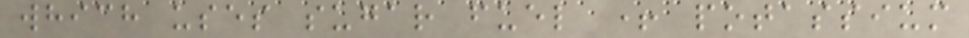which uses sugar fuel + potassium
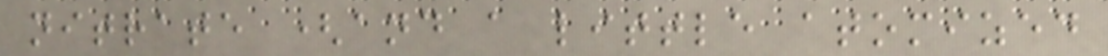nitrate (and a little atomized
